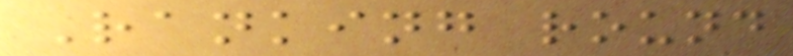Ranking round
